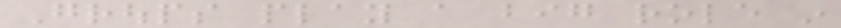Groups play a big role in
